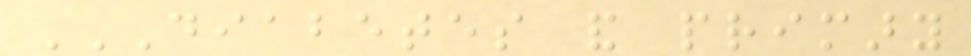DIABETES AND PRIMARY
